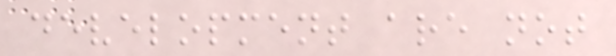development are not
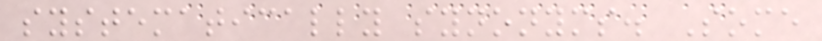systematically synonyms. Some
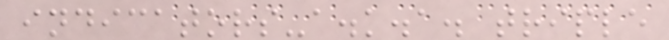indicators-a.k.a. triple
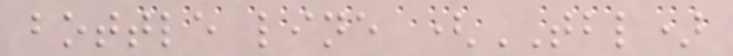bottle line (TBL)
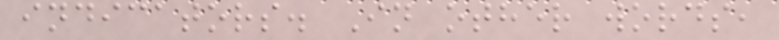indicators. In other words,
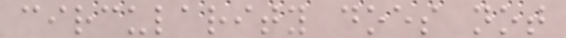circularity does not
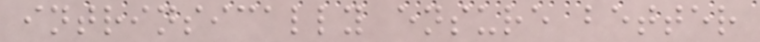intrinsically ensure better
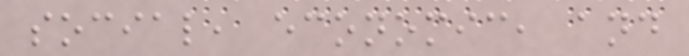social, economic, and
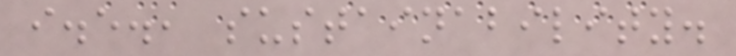i.e., sustainability.
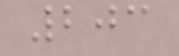203
